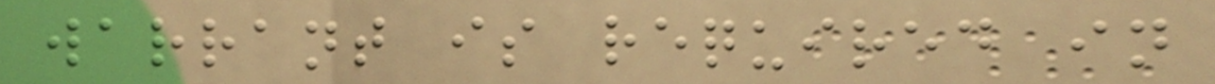warrant is required in
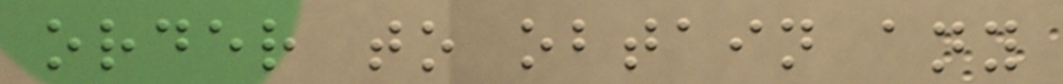order to obtain any
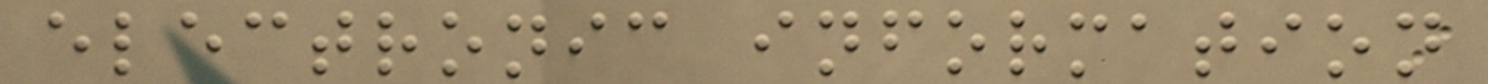electronic information
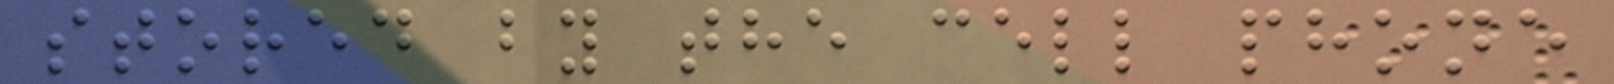stored by the cell phone
